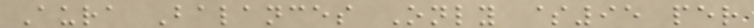Aura Balances Only $95 per
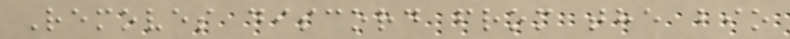Removes discord from the bio
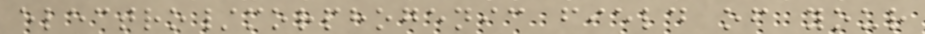electro/morphogenic field of your
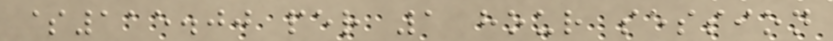$115.00 per 1 hour session
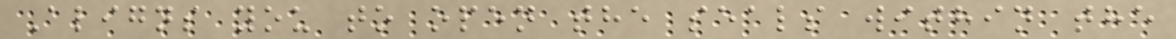Aligns you to open the seals within the
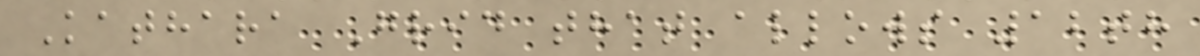Kathara Grid that allows 12th
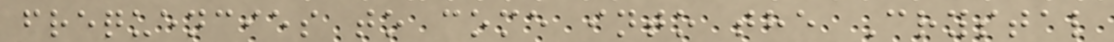frequencies to come into the Crystal
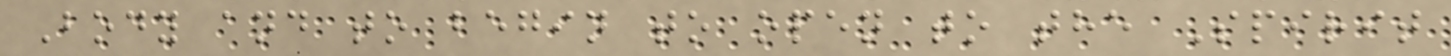Body and to begin to open to the Spirit
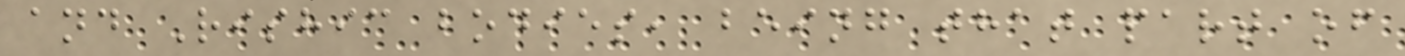and Rishic bodies, being that part of
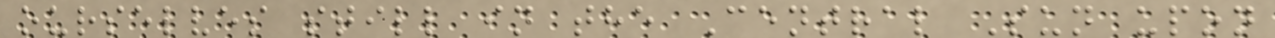ourselves still in the Central Sun upon
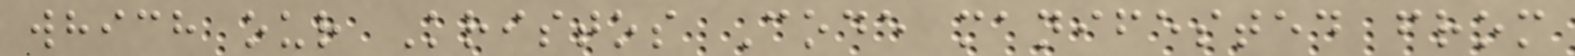which our Kristos Code manifested from
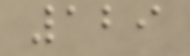129
